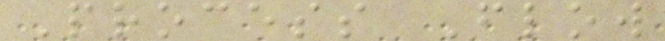Process Flow
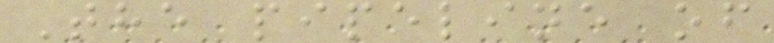The pipeline of
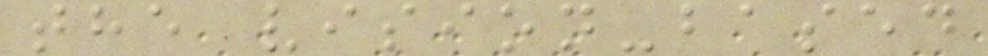the vision-based
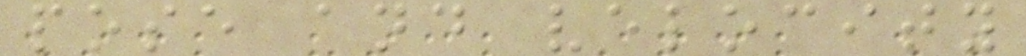pose and velocity
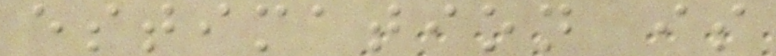estimation is
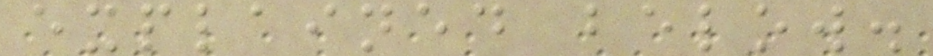explained below.
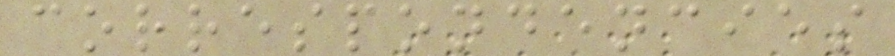correspondencies
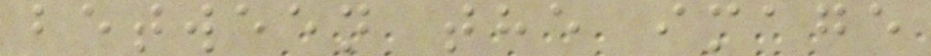between the image
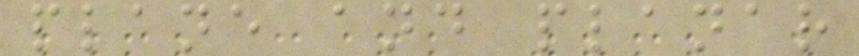plane and planar
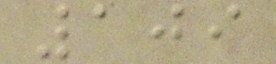109
